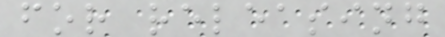for releasing
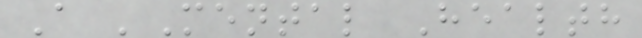A 'Mental Health
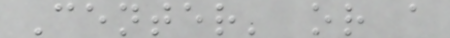Center' or a
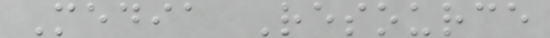Media Resource
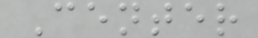Center
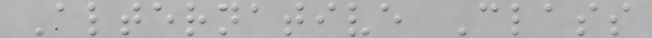Alternative Class
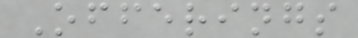Offerings
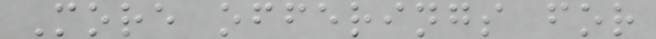More offerings for
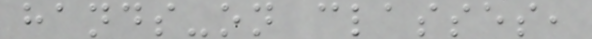hands-on classes,
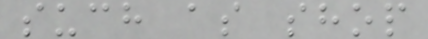such as shop
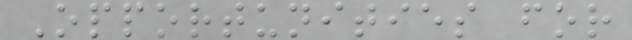Opportunities for
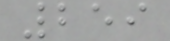259
